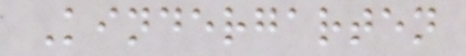Kindergarten
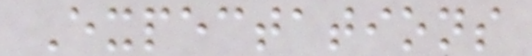Expectations
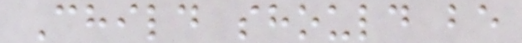Child should be
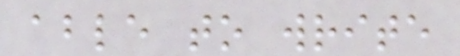able to write
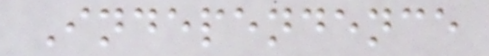Independence
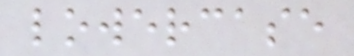lowercase
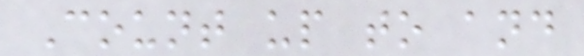Count up to and
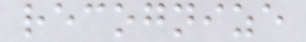recognize
